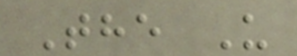The U
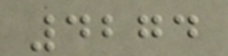4274
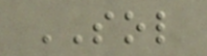SOL
